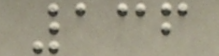136
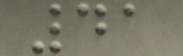41
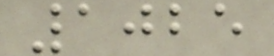1025
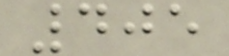405
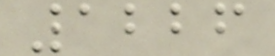1226
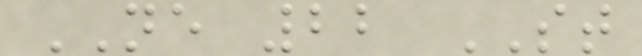NE 22 ST
